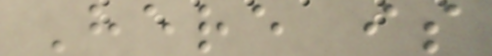Here is
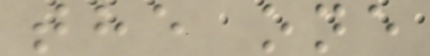the one
